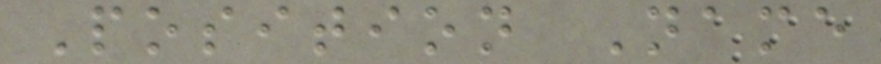Position Name
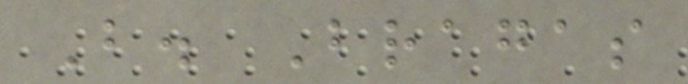B. Bragas
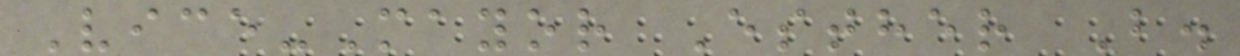Vice-Mayor Esther B.
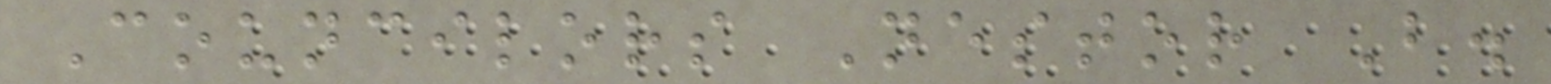Councilors Nestor B.
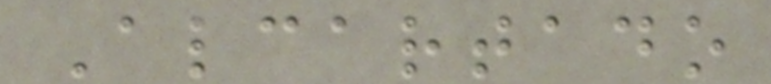Alcartado
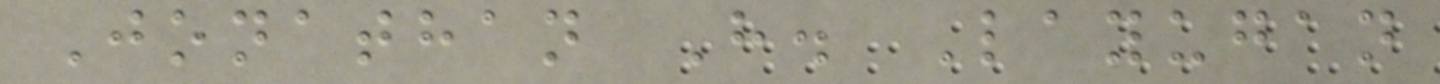Jonathan H. Layugan
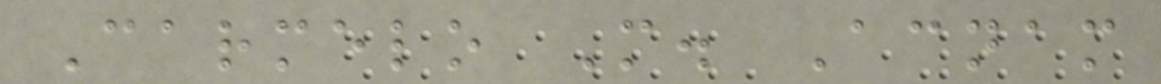Carmelo M. Acnam
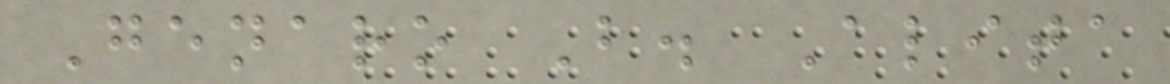Genaro B. Alita
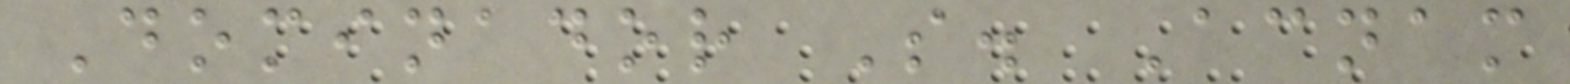Dominador S. Acnam
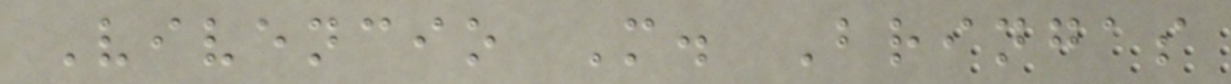Vivencio M. Bringas
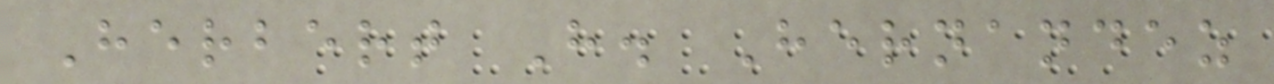Herbert H. Hernandez
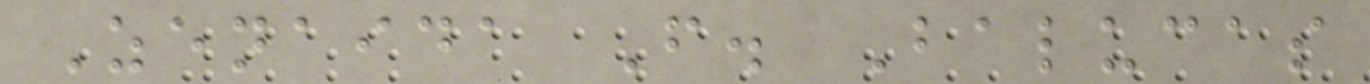Zenaida F. Balucas
